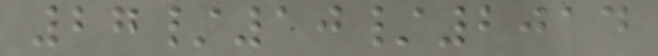27/10/2014
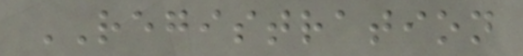REGISTRATION
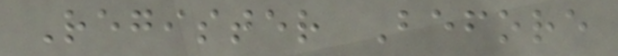Register Before
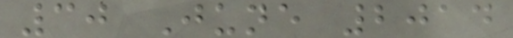30 June 2014
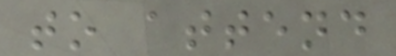to attend
